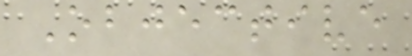Objective
